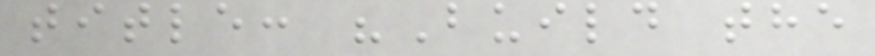title: "Build the
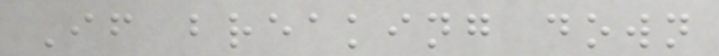If breaking down
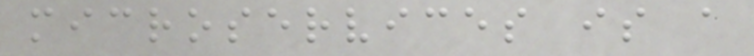microservices is a
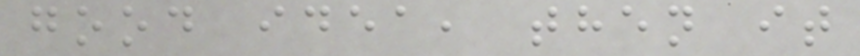good idea, then it
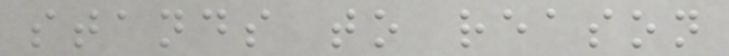stands to reason
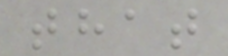that
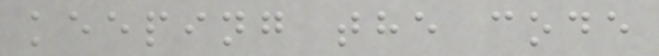keeping the code
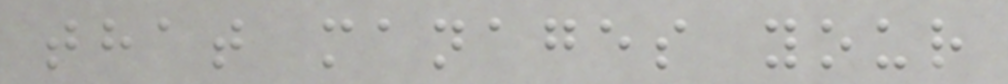that manages your
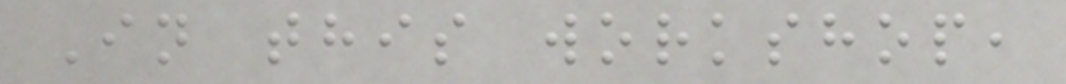In this workshop,
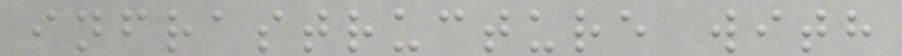infrastructure with
